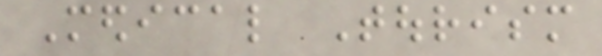Medical Tourism
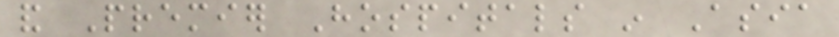and Premier Hospitals in Asia
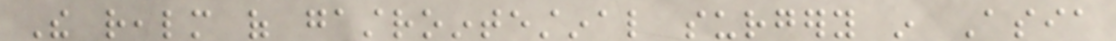The realm of gastrointestinal surgery in Asia
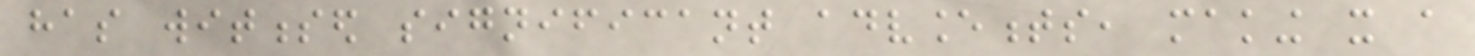has witnessed significant advancements, making it a
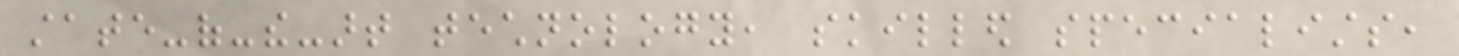state-of-the-art technology, skilled specialists,
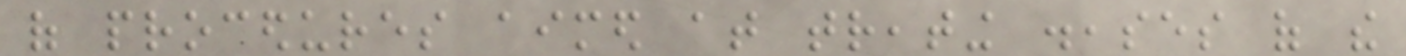of procedures aimed at treating diseases of the
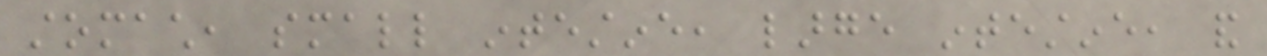stomach, small intestine, large intestine, and
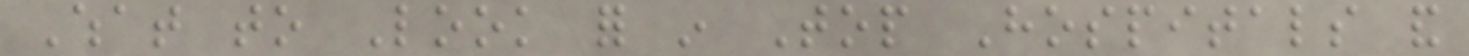What to Look for in Top Hospitals and
